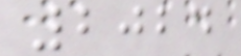2024
